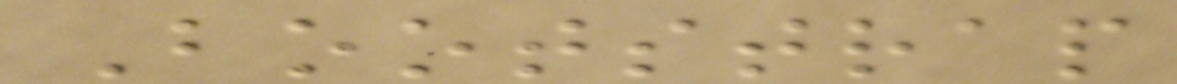Bootstrap
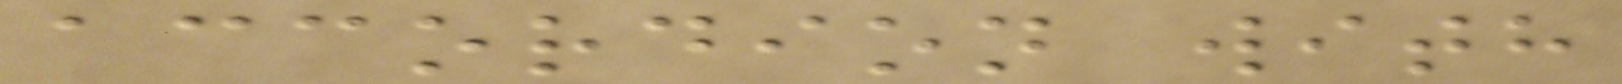accordion with
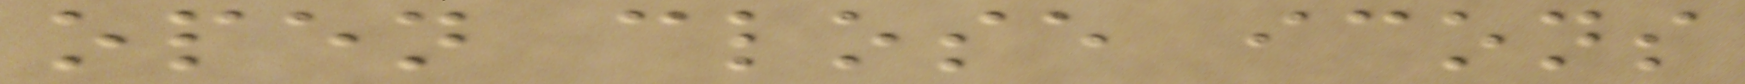open close icons
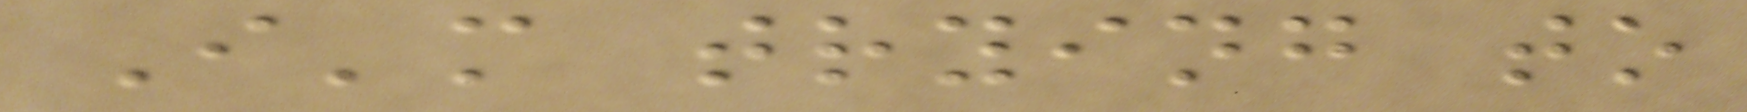I'm trying to
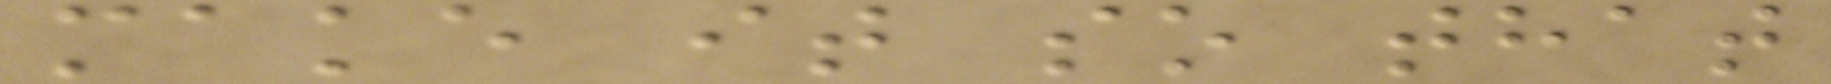make it so that
